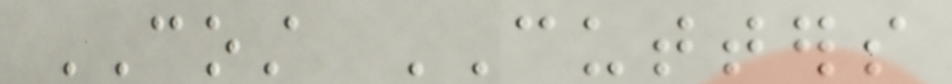COST CUTTERS
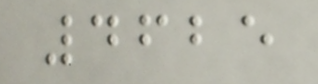4625
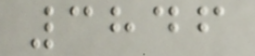3846
